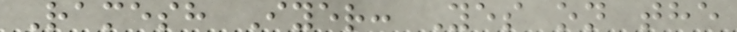Ramesh Iyer: Yes on the
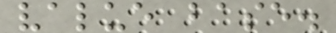value base.
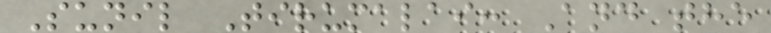Sunil Tirumalai: And the
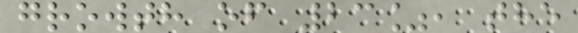growth of 23%, the
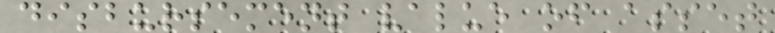disbursement value of asset
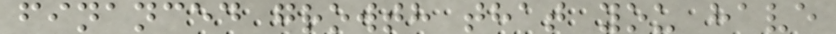financed growth that you have
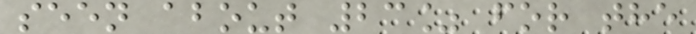seen about 23% for the
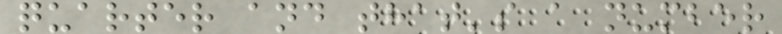quarter and that's a number
